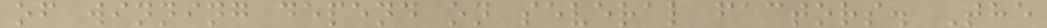of winning depend on several factors. The
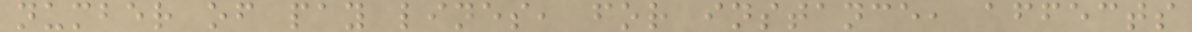number of pay lines, for instance, affects
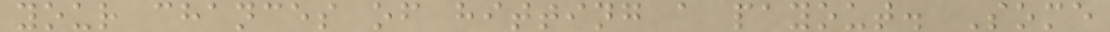your chances of hitting a payout. Some
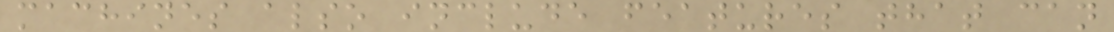machines also include features that can
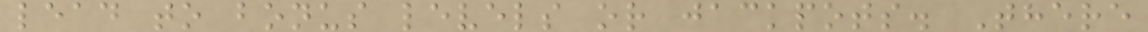lead to bonus levels or jackpots. There
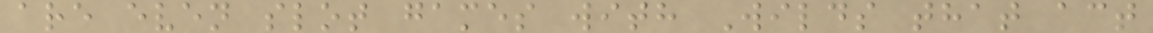are even slot games with Wilds that act
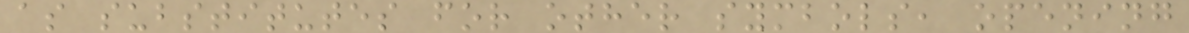as substitutes for other symbols, opening
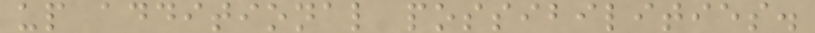up additional possibilities.
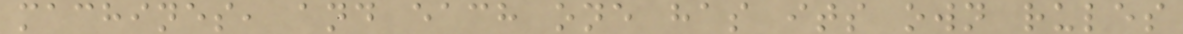machines, and each one has its own rules
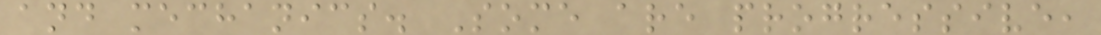and mechanics. Some are progressive,
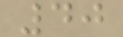40
